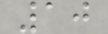10
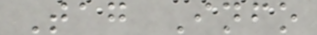Tag Info
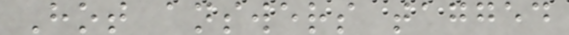Hot answers tagged
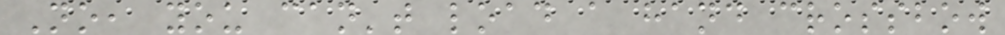No, you can't load a hand crossbow
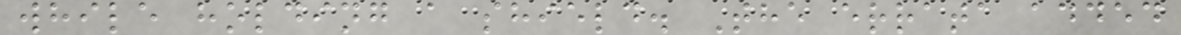while holding a shield. The errata added
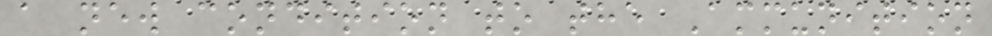a new condition to the Ammunition
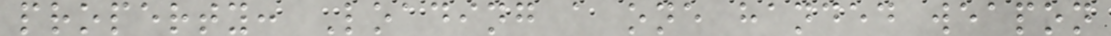property: Loading a one handed weapon
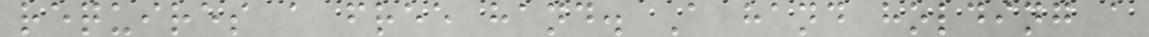requires a free hand. A hand holding a
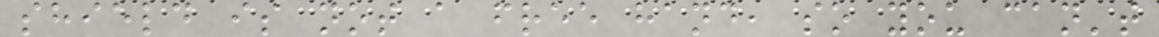shield is not a free hand, so you can't
